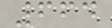664
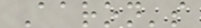Aaron's
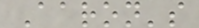Aaron's
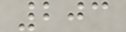203
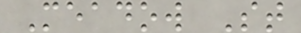Meadow St
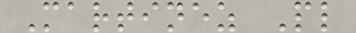Martinez Pl
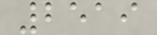2519
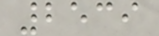2539
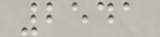2541
